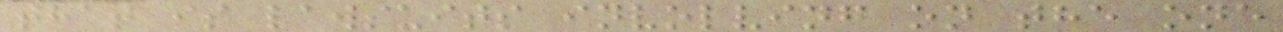that is lawsuits involving on the one
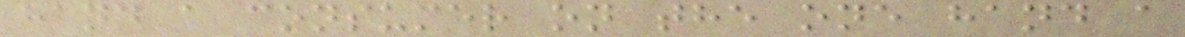hand a consumer on the one hand a
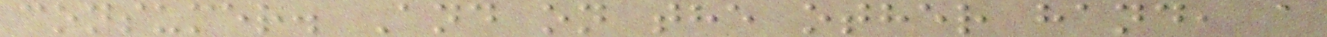consumer. And on the other hand, a
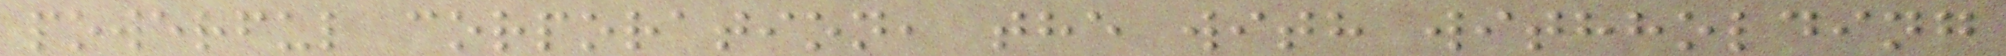powerful corporation, the with withholding
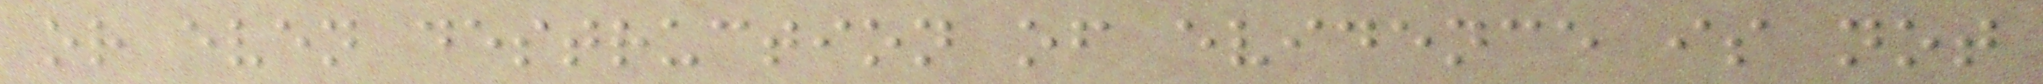or even destruction of evidence is not
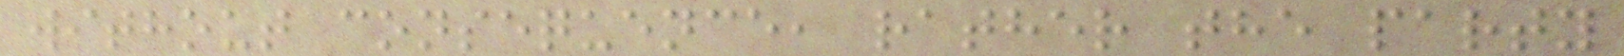without consequence, rather the party
